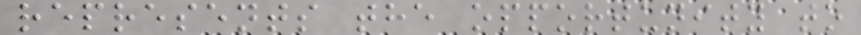represents the opportunity to
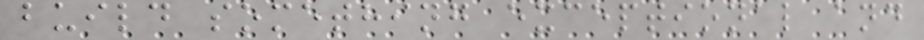build something exceptional and
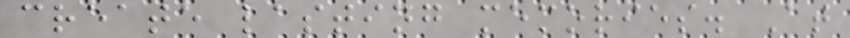create lasting memories. At
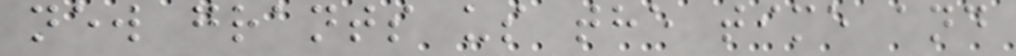new grants us the time and
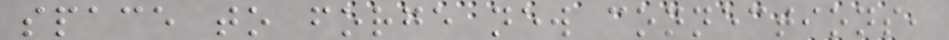space to forge new connections,
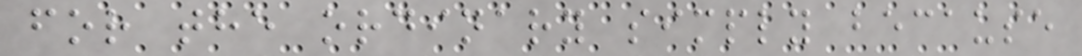for the ordinary simply because
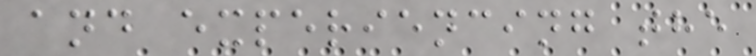and experiencing the
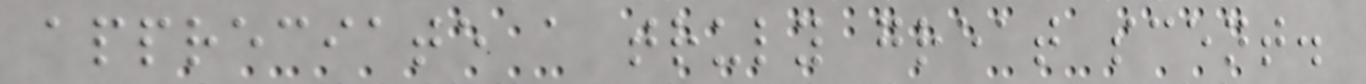appreciate a truly great scent.
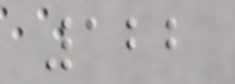122
